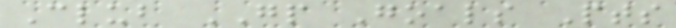Club GP Goals Pts
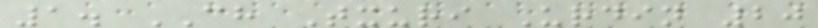1. CH Txuri Urdin 20
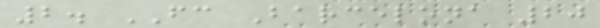2. FC Barcelona 20
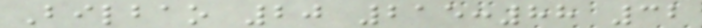Bilbao 20 215:88 32
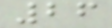26
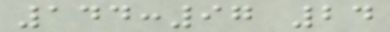144:97 24
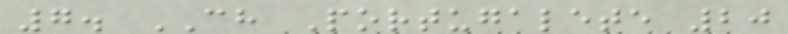7. CH Portugalete 20
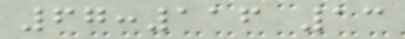67:116 13
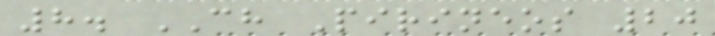8. CH Pirineos 20
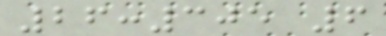26:305 6
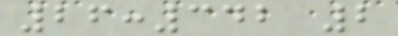26:342 2
